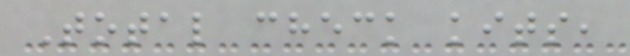Total check kits,
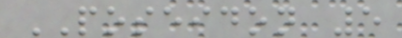POSEIDON 5
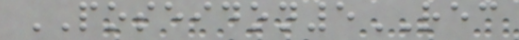POSEIDON5REC
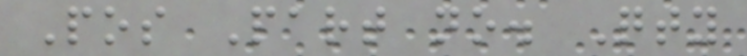Pos Part no. Qty
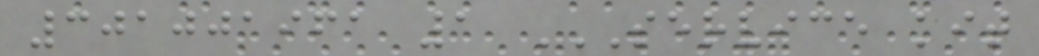301001961 1 SERVICE KIT
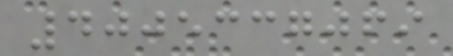4005337069
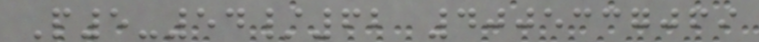P5-54/62 4005337069
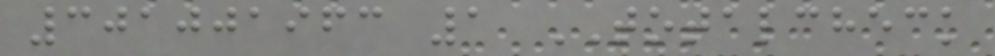301001963 1 TOTALCHECK
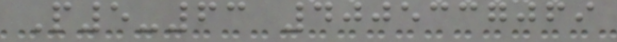P5-63 4005337069
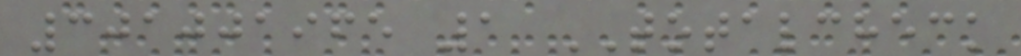301001965 1 TOTALCHECK
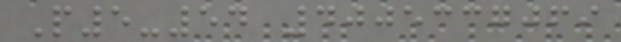P5-54 4005337069
